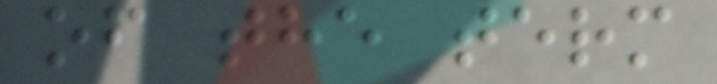of the term
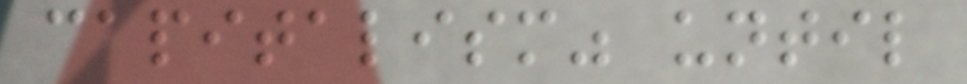capitalism" until
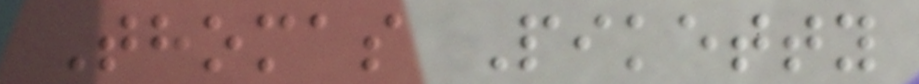Thomas Piketty
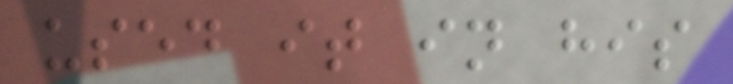used it in his
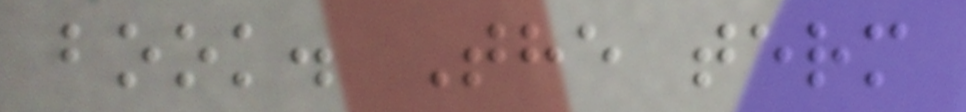book. The term
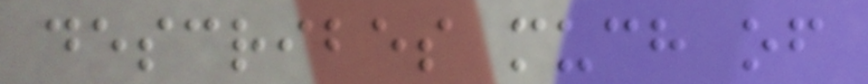describes much of
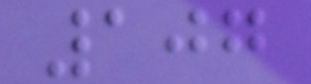107
